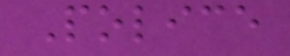Police
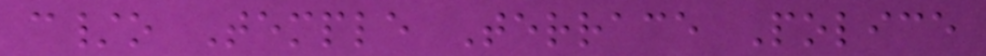c/o Temple Terrace Police
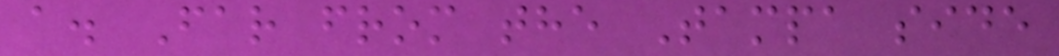a. Far from the Tampa side
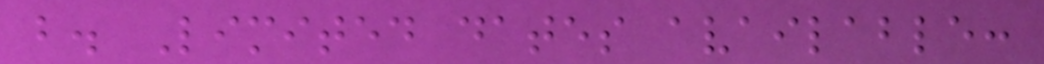b. Limited dates available:
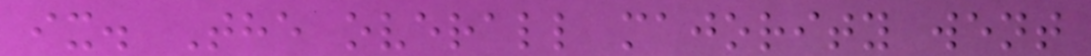ix. The overall majority went
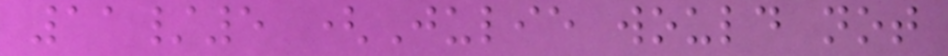11/5 (Julie would not
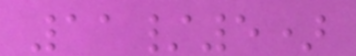11/5)
